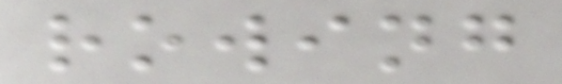rowing
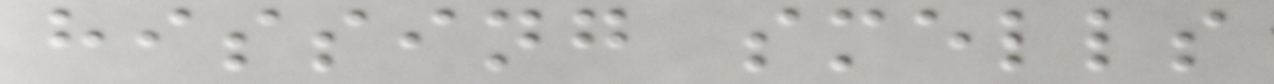hissing smells
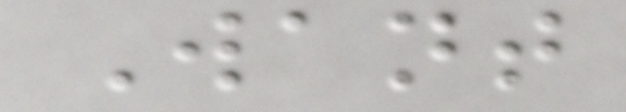Want
